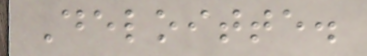Deloitte.
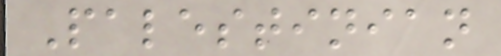Palestinian
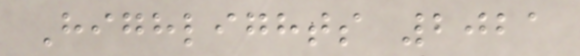Highlights 2021
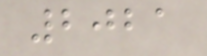2021
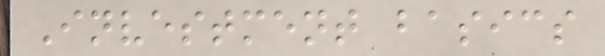Investment basics
